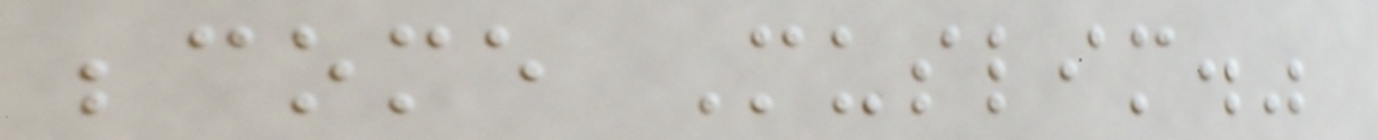become Muslim."
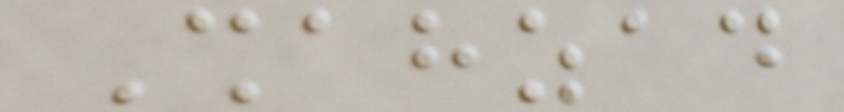Shahzad
